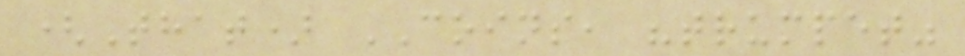(That) COINS, "trumpet"
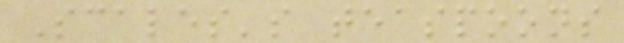Scales's teaspoons
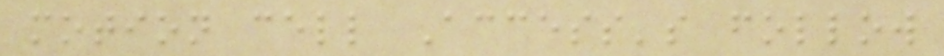motion cell Access's follow
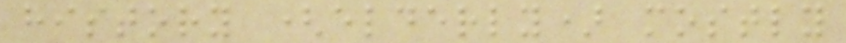history (elderly) mostly
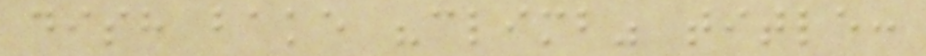dish bake "climb" title:
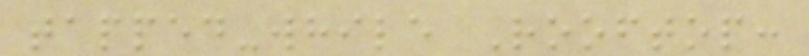tapped-while Rooftop:
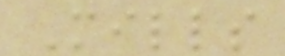Mills
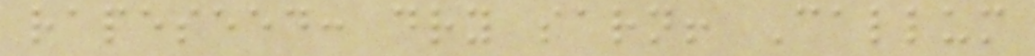rapeseed: dry sarn! Callum
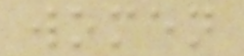women
